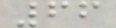66
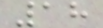18
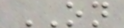ON
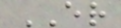ER
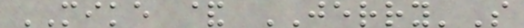MIKE & JERRY'S
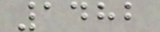1482
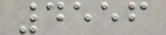4556
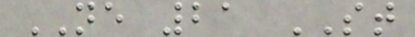NE 21 ST
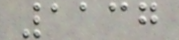1137
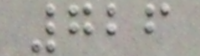726
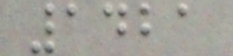1421
